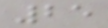25
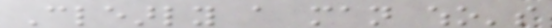Clearly a man who's
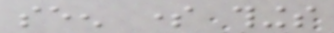seen some things
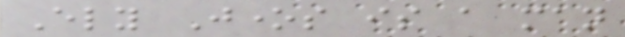Ely Jones is a man
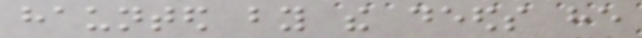haunted by the deeds he
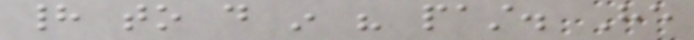had to do in his past. He
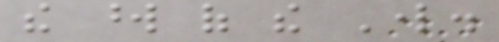the word of the Lord.
